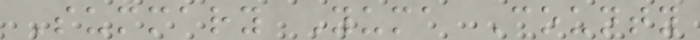Summary Yuma County
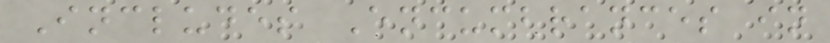Includes Encumbrances in
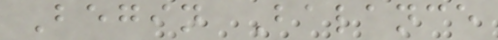Begin Balance
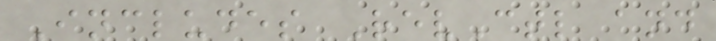Includes RevCtl and
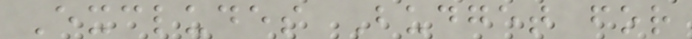Excludes Budget for
